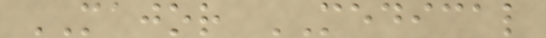MAJOR MEDICAL
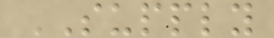SUPPLY
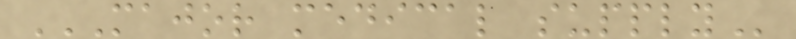MAJOR MEDICAL SUPPLY
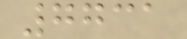7731
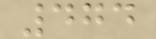474
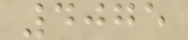4075
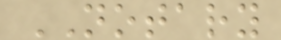NOTARY
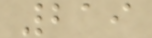219
